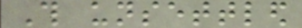This unsettled
